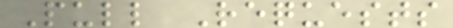Pull Requests
